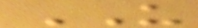US
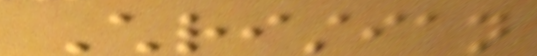Christian
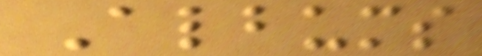Albums
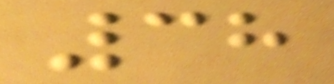38
